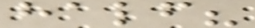half?
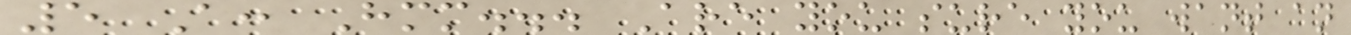5 A: Hmm... Are you sure you want an
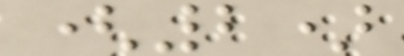(2)
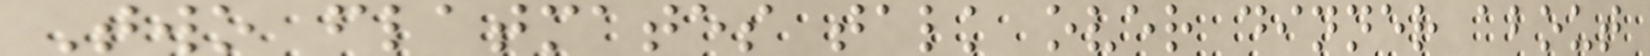Two flatmates talk over dinner about
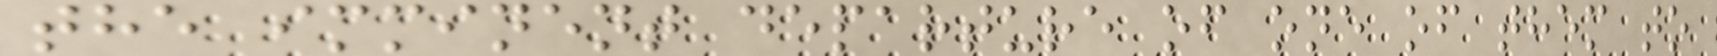the imminent departure of one of them to
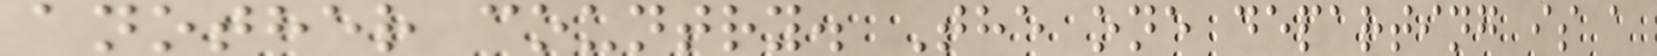another country. The one departing is a
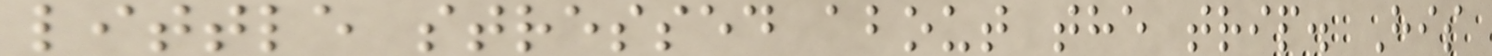little stressed about the trip. His
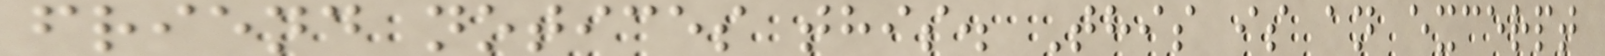friend notices this. This is an excerpt
